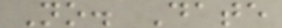No. Date
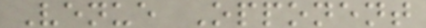Venue Opponent
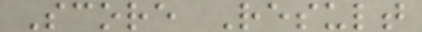Score Result
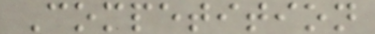Competition
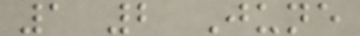1 2 June
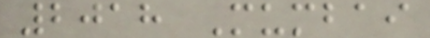2018 Mumbai
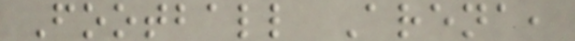Football Arena,
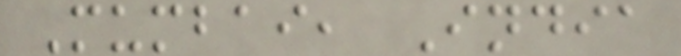Mumbai, India
